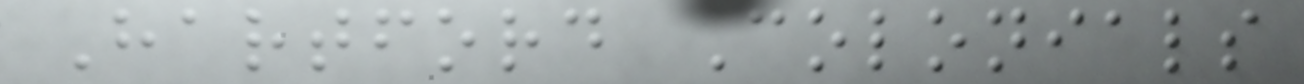Hartford Colonials
